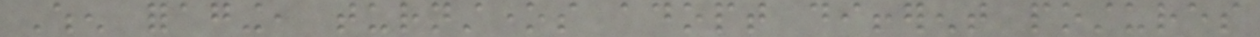When foraging, turnstones adopt different postures
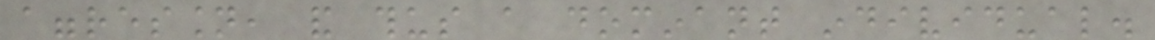aggression, and thus a dominant individual.
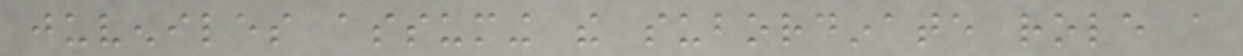juveniles assuming the subordinate role a
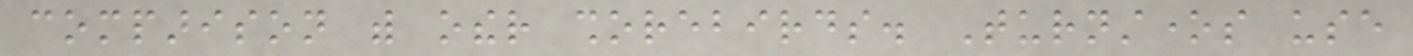comparison with other shorebirds. Turnstones use
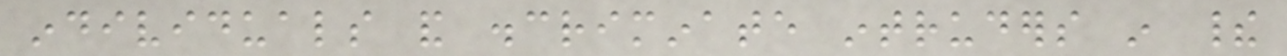individuals and discriminate intruders in their
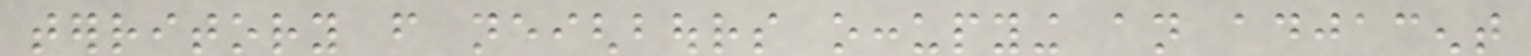territory from neighbours occupying an adjacent
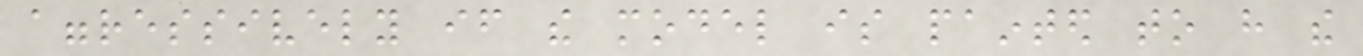aggressively if the model is painted to have the
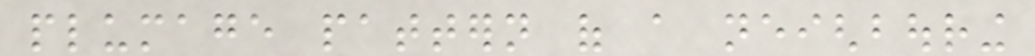plumage pattern of a neighbouring
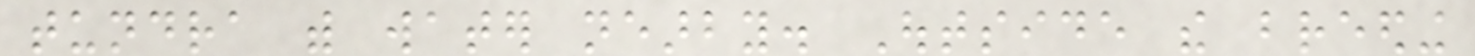tundra with water nearby. Outside the breeding
